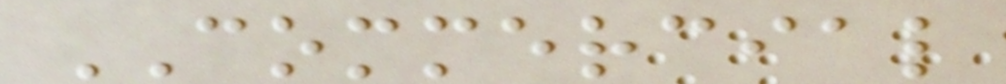COMMERCIAL
